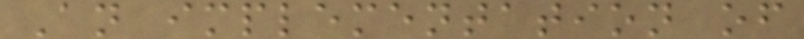An implementation of
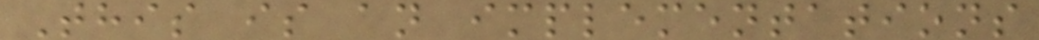This is an implementations
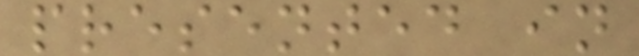presented in
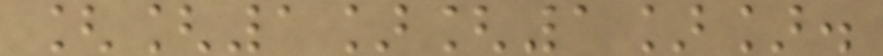[[1][1]].
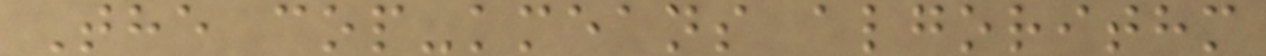The cop-kmeans algorithm
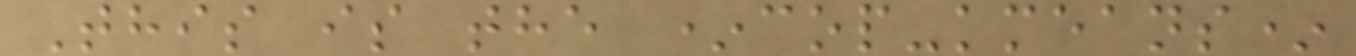This is the *cop-kmeans*
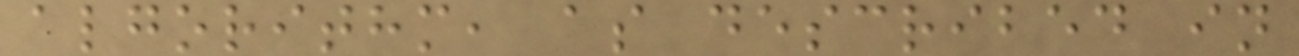algorithm, as described in
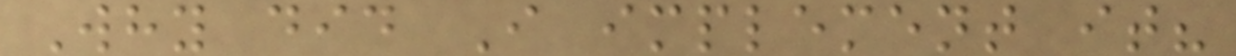Why did I implement it?
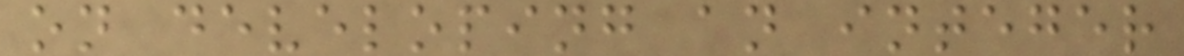on developing an integer
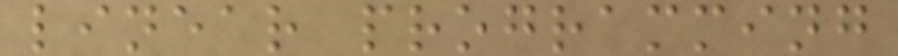linear programming
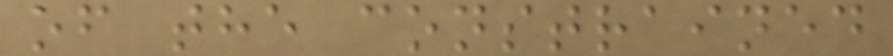of the constrained
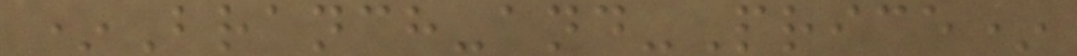*Branch-and-Price*
